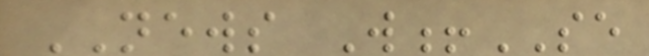NEWS W!SE
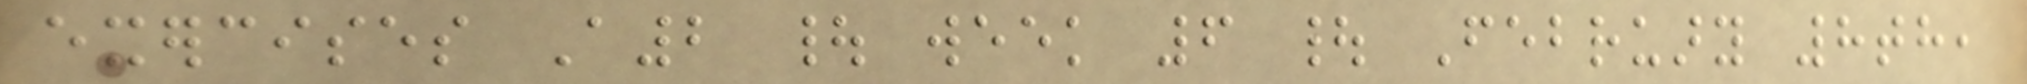exercises A2 | week 6 | February 8th,
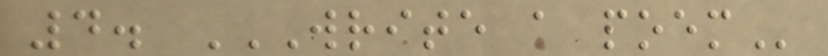4. WRITE A POEM
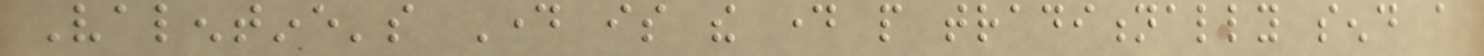Valentine's Day is the day people traditionally send a
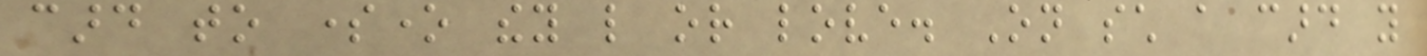card to someone they like or love. On such a card you
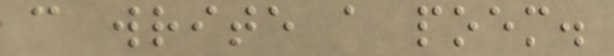can write a poem.
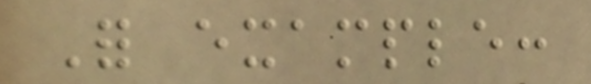For example:
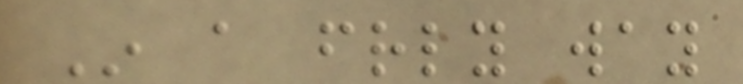In a friendly way
